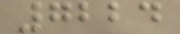7224
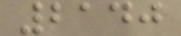2140
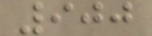900
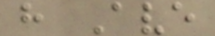h Ave
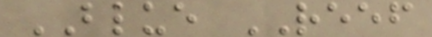BLUE REEF
